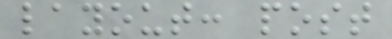layout: post
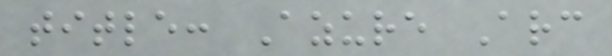title: Azure Arc
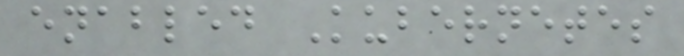enabled Kubernetes
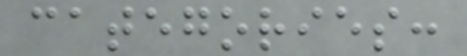categories:
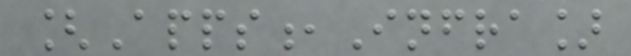[Apps,Infra]
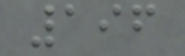196
